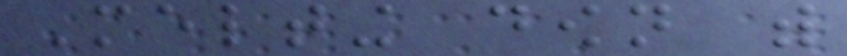Melting down with
